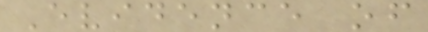Evidence of
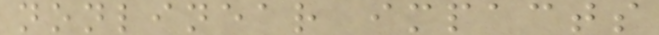nonlinear impacts
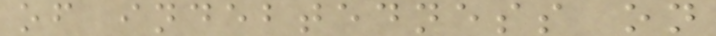of indebtedness on
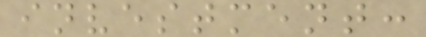investment:
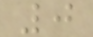0
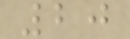20
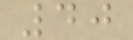40
